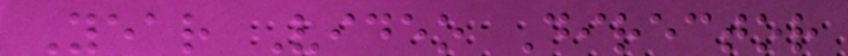Year Video Director
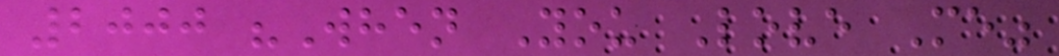2000 "When You Love Me"
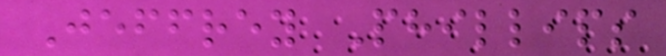Jeffrey Phillips
